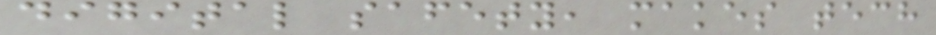digital safety, makes tech
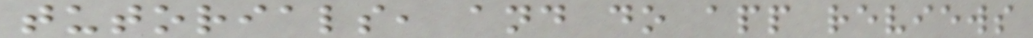tutorials, and do app reviews
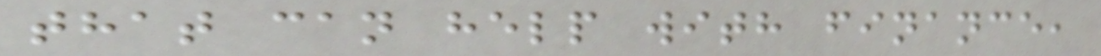that can help with finance,
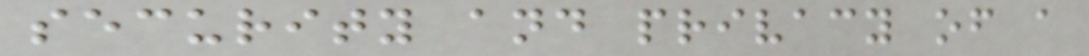security and privacy of a
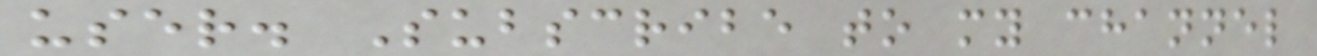user. Subscribe to my channel
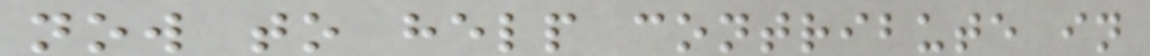now to help contribute in
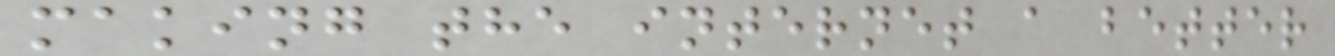making the internet a better
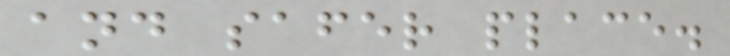and safer place.
